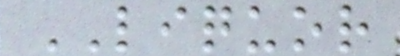LIQUOR
